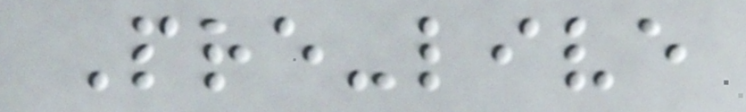Pre-live
